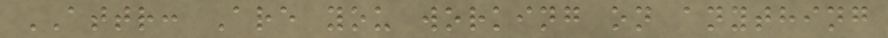ATTR: Are you working on anything
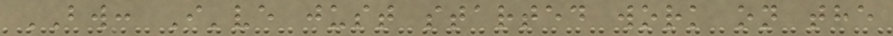BW: I've just started work on the
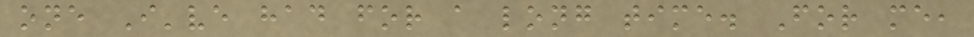one I've had for a long time. For me,
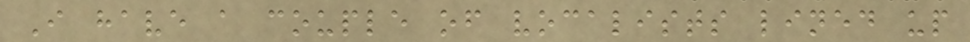I have a couple of vocalists lined up
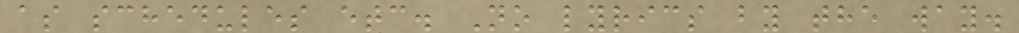as schedules etc. No lyrics by the way.
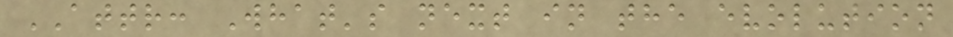ATTR: What's next in the evolution
